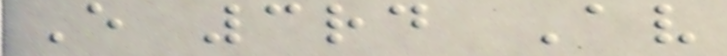E 3rd Av
